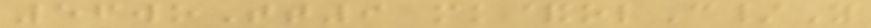56woTt9 mk&olC/Y
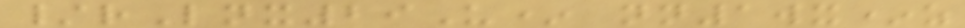/rLnx29U* nn1wx*z
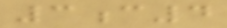3c4
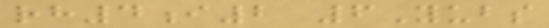rh4i2 6Yubs
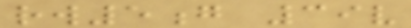rw5g 39v
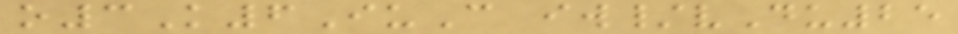o3K6IuC iw/vDu25
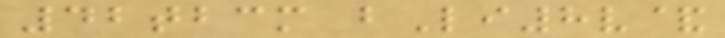42tbcm bLi8v&
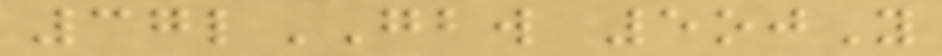37lGBW 5ojY
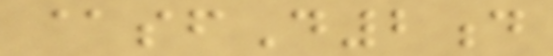@sfD2d
